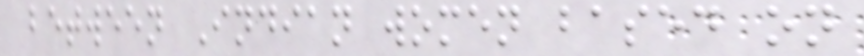between Indian women based on
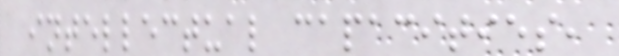intellectual capacities,
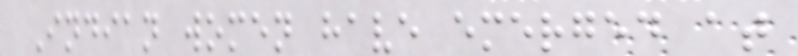Indian women have emerged at
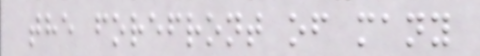the forefront of many
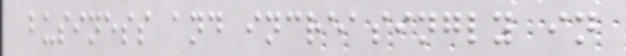business and increasingly in
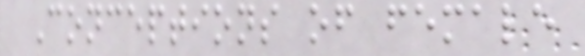Conceptions of female
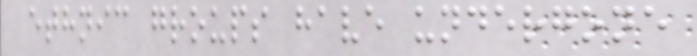ethnic groups have undergone
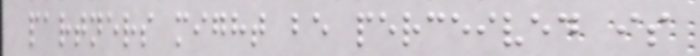partners might be perceived is
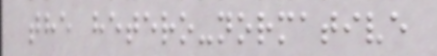the hetero-normative
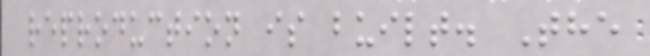reproduction is built. The
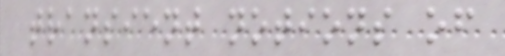transient notions of
